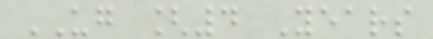UG [4 Years
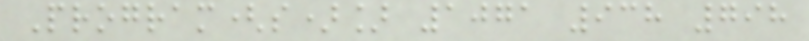Program(s)] 1071 938 798
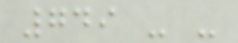749 - -
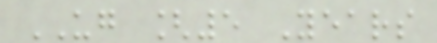UG [5 Years
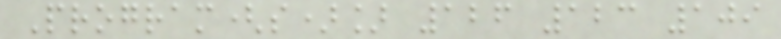Program(s)] 126 123 109
